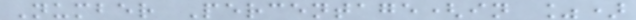Number Percentage(in %)
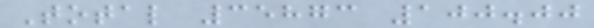Total 35873 100.00
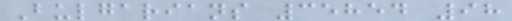Bulgarians 35854 98
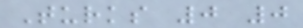Turks 0 0
